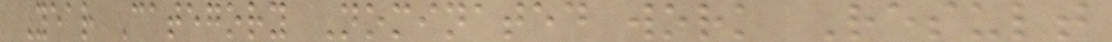Year Category Nominated work Result
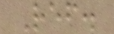Ref.
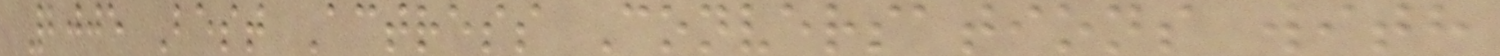2005 Best Actress Conversations with
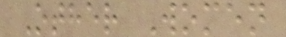Other Women
